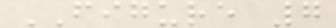FIGURE 7
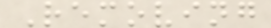Removing
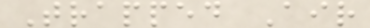Trapped Air
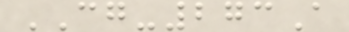CG-273A
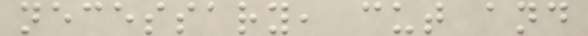necessary, cut and
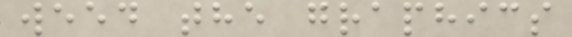weed the graphics
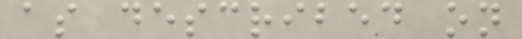as described on
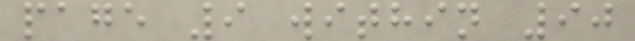page 9 within 90
